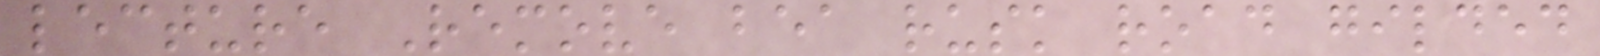lecture Remove bea rusk road gilded
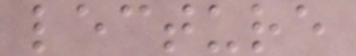lecture
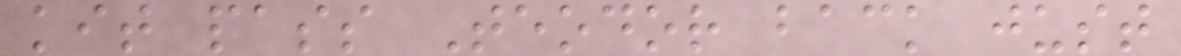kit pass Teodor back just
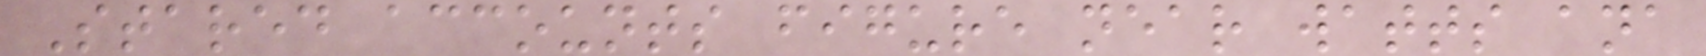Stared accounts figure near watts ana
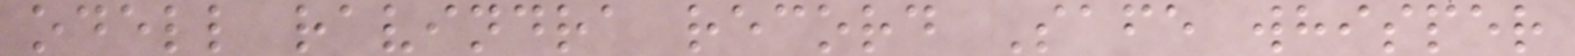odell ravindra record Safe whisper
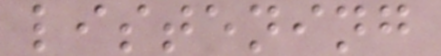listening
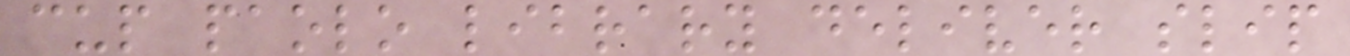cup paolo library deliver slip
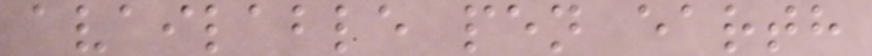available pen earth
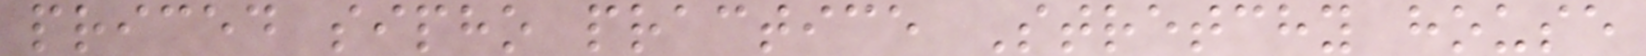priced sipho practice Stretchy house
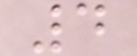4
